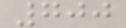700
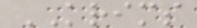KRIMS
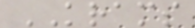KRAMS
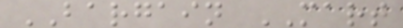BARGAIN MART
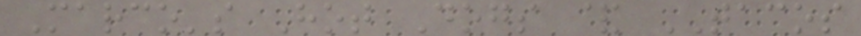Marco's Hot Dogs & TACOS
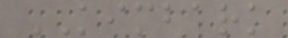KIMBARK
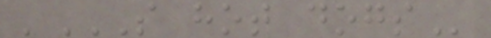'S HOT DOGS
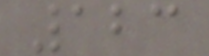123
